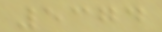5374
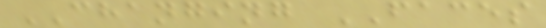CHANGING FACES
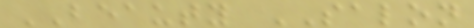BEAUTY SALON
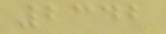2342
